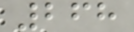268
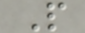P
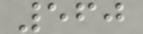560
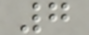7
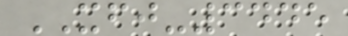XFJ-3445
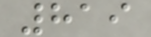819
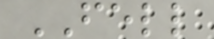FELL
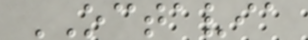OCTAVIA
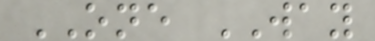ONE WAY
